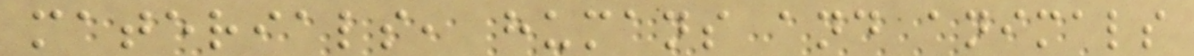materials, humans and animals
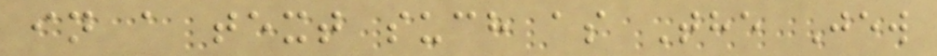in a text such as The Jew
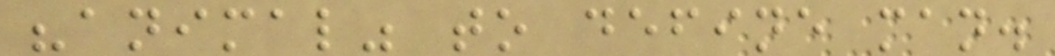"animal" to define man.
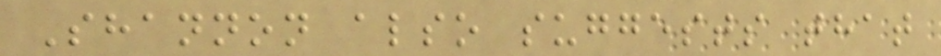Shannon also suggests that
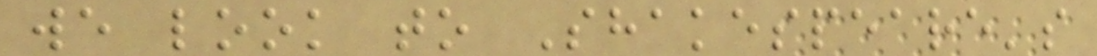we look to Shakespeare's
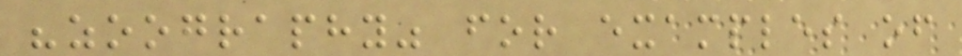"zoography" for examples of
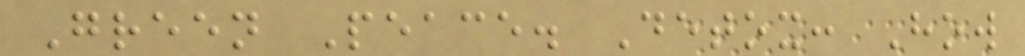Green Peace. Detox: How
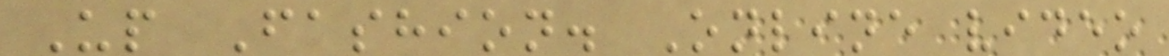Up Fashion. Online video
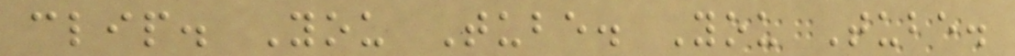clip. You Tube. You Tube.
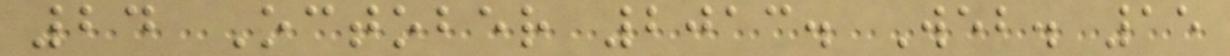24 October 2013. Web. 15
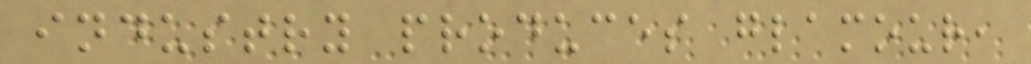industry produces glamour,
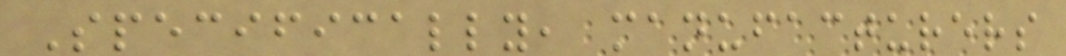Specifically, manufacturers
